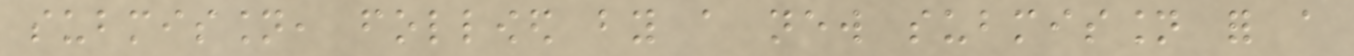submission, followed by a new submission for a
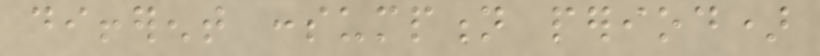different consumption period)
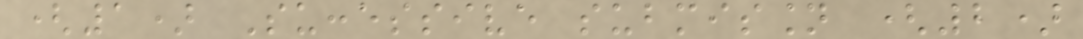(1) Successive submission (2)
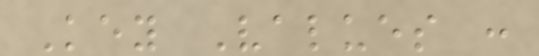Key Values :
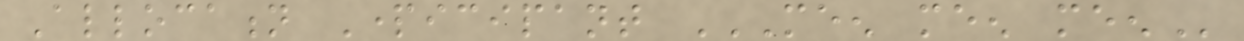Allocation Participant MEEN MEEN MEEN
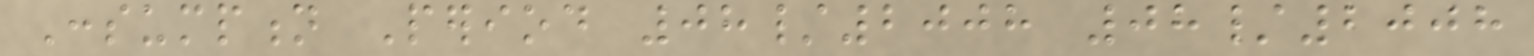Consumption Period 08/2008 08/2008
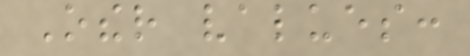Other values:
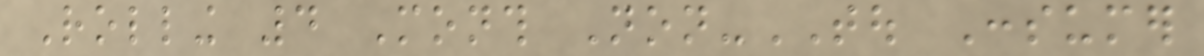Rolling 4 Month Non-TOU Consumer
